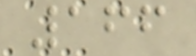166
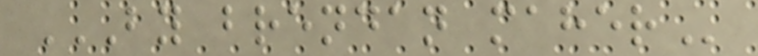BY BRENDAN MAHER
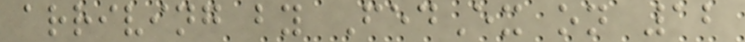arriving by FedEx on 12
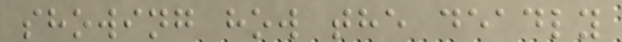showing how the deadly
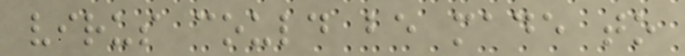virus could be made to
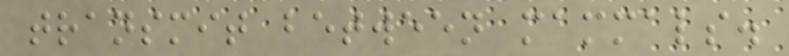transmit between mammals.
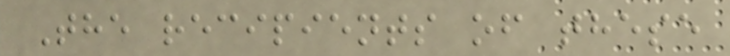The recipients of these
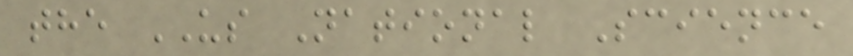the US National Science
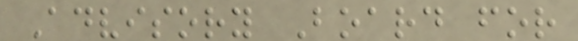Advisory Board for
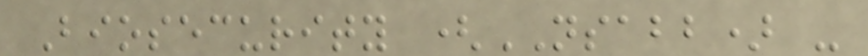Biosecurity (NSABB) -
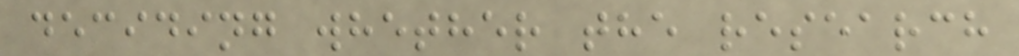deciding whether the research
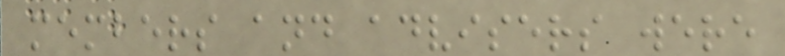members and advisers were
